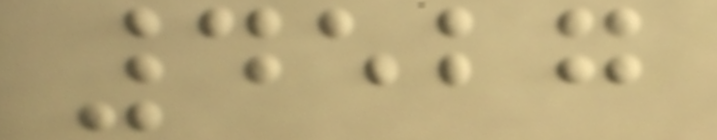4527
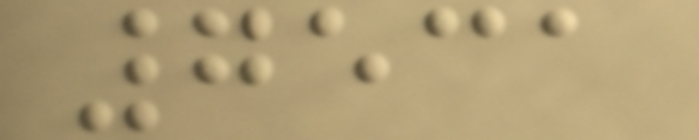7531
